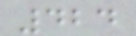424
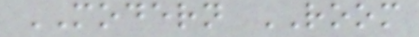MODERN ROOM
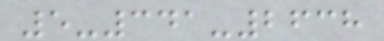5-341-2638
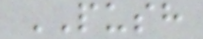PUSH
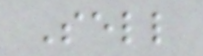Sell
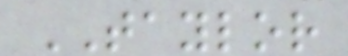TAYLOR
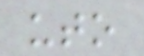uto
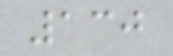130
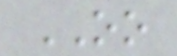OO
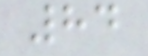84
